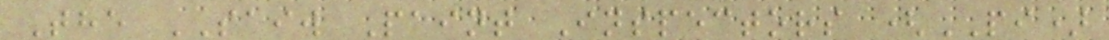The SAIW Paint Inspectors (PI)
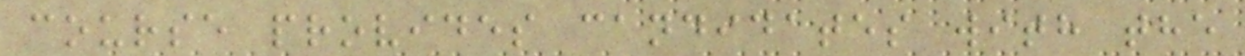course provides candidates with the
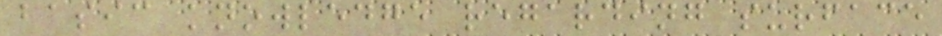basic knowledge regarding surface
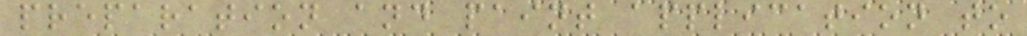preparation and paint application to
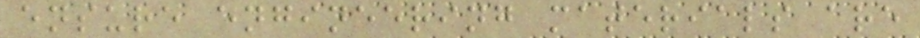ensure engineering materials are
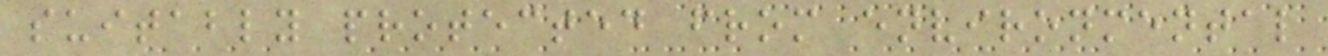suitably protected from environmental
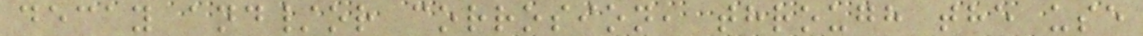decay and/or corrosion, through the use
